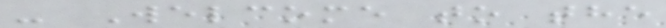- Welcome to the
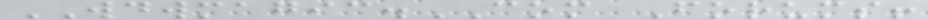WDWMAGIC.COM Forums!
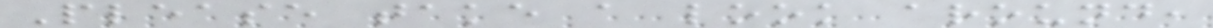Please take a look around,
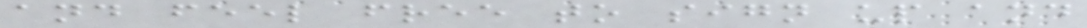and feel free to sign up and
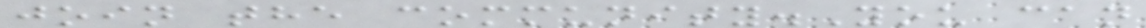join the community.You can
